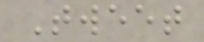Tweet
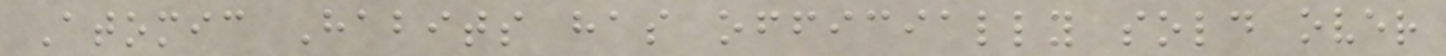Atomic Habits has officially sold over
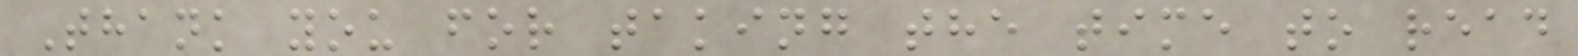Thank you for taking the time to read
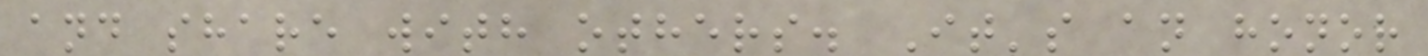and share with others. It's an honor
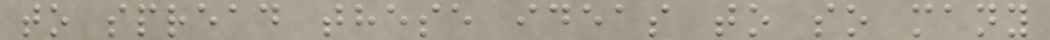to spread these ideas to so many
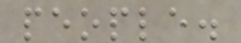people.
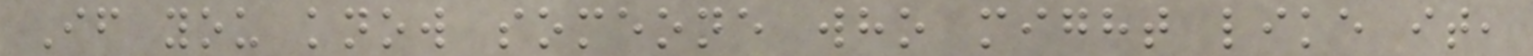If you know someone who might like it,
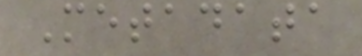Metadata
